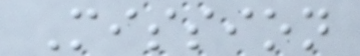Mission
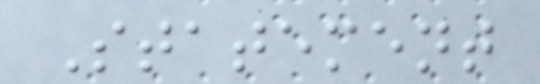Statement
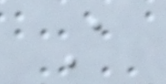A
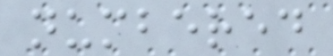numbered
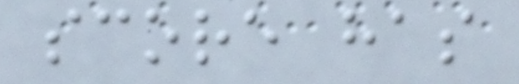score has
